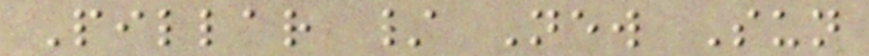Pillar / New Sun
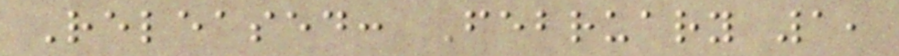Released: February 1,
